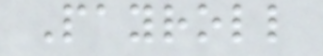Payroll
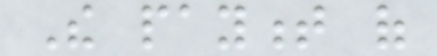The payment of
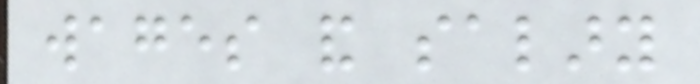wages and salary
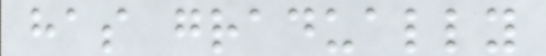has gradually
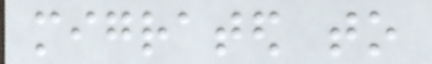migrated to
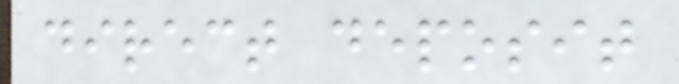direct deposit
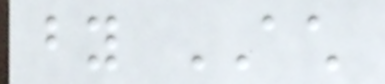by ACH
